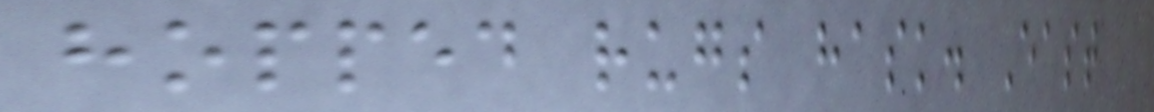hopped rugs hask. East
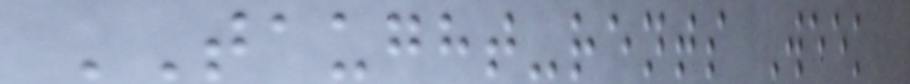TAUGHT-rents Week
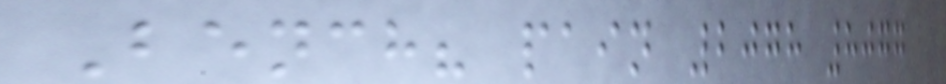Bench? pain 2078 8077
